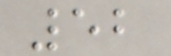52
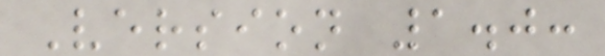Version 1.0:
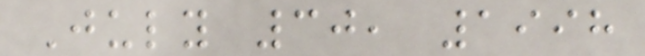July 30, 1998
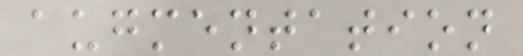augmentation
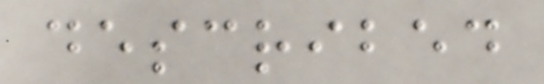described
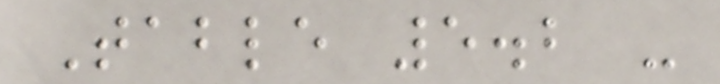Table 5.2 -
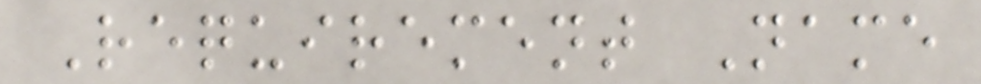Requirement Name
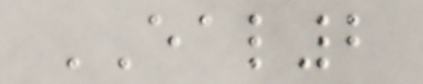EAL2
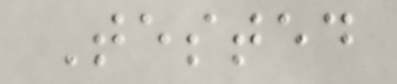Tested
